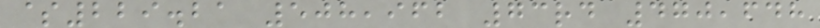$229.21 508,962 73rd 470,648
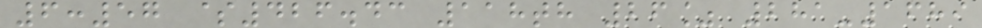6:57 $426.43 118th 26% 281-1689
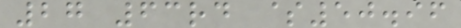27 63rd $50.96
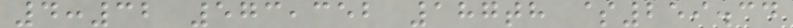4:32 573,352 187th $259.34
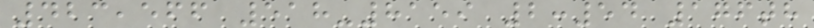423,566 518-8159 2:54 176th
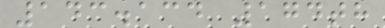143.134 174th
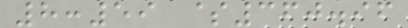8:59 $360.96
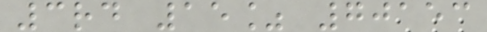3rd 15% 70153
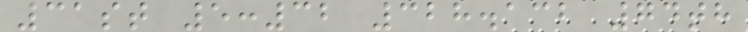31st 5:32 328.132 74th
